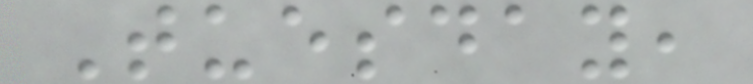Tuesday,
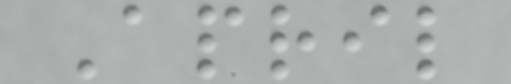April
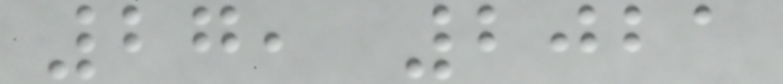27, 2021
